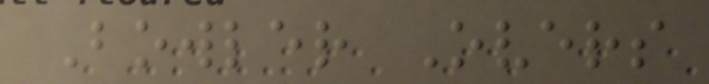Bowler Overs
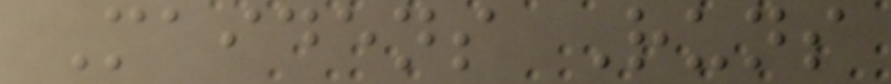Maidens Runs
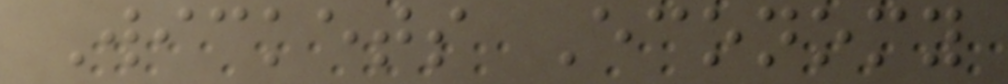Wickets Economy
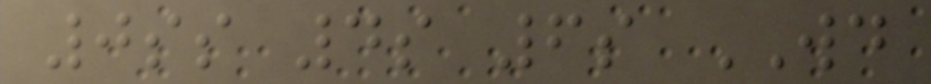0ss 4s 6s WD
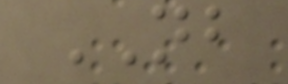NB
